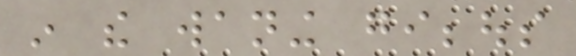in the waning gibbous
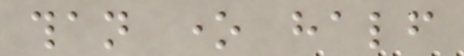than one half
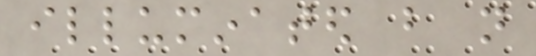illuminated but not
